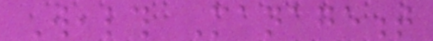Wealth Management
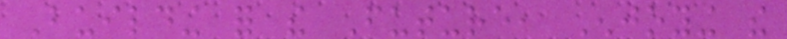Building for the Future, Enjoying the
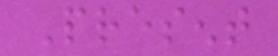Present
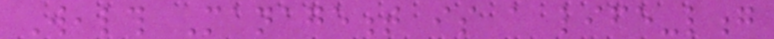Wealth Management is a life-long
